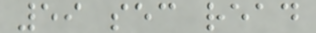59 sec read
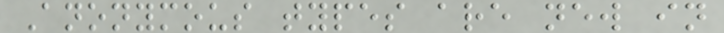Anonymous types are new in
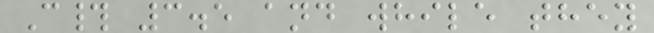C# 3.5 and while they
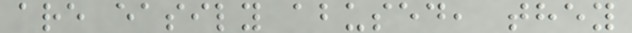are easily abused, they
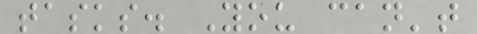tasks. You can't
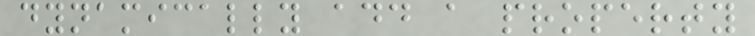dynamically add a property
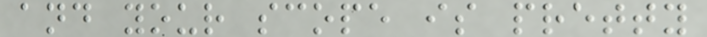and your scope is pretty
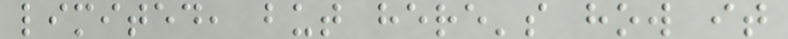limited, but here's how it
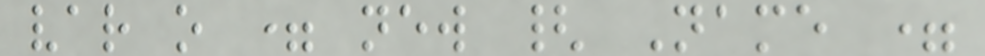var o = new { Name =
